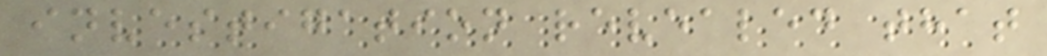investigation revealed that
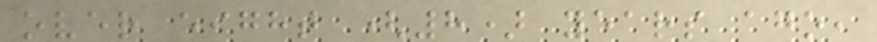over eight (8) years ago,
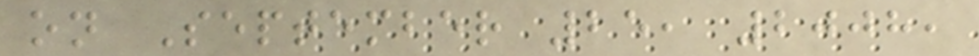on September 25, 2008,
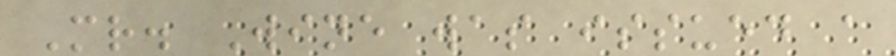Mr. Wine was issued a
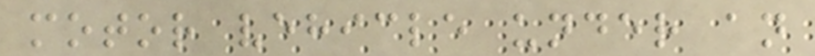motor vehicle under an
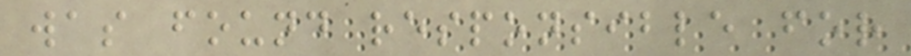was found responsible for
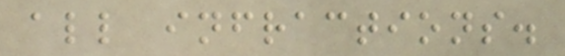all infractions.
